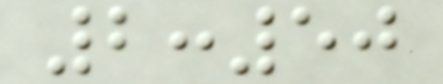2:50
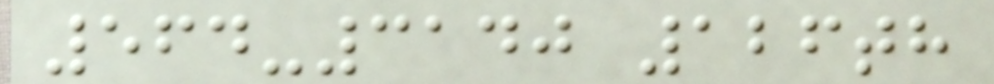564-3140 126th
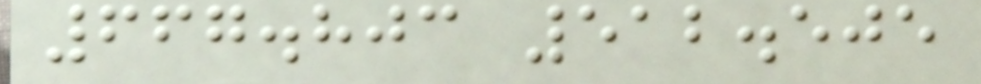667.803 512.505
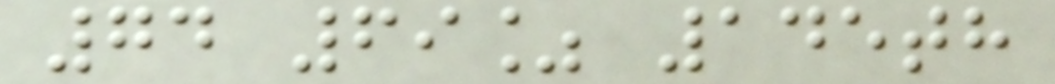74 69% 145th
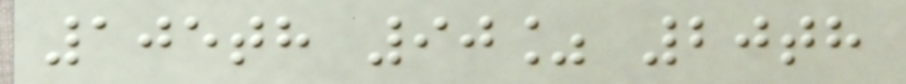105th 90% 20th
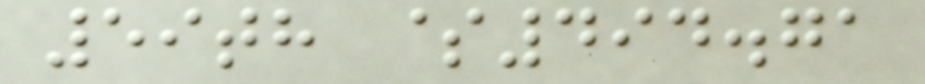59th $494.71
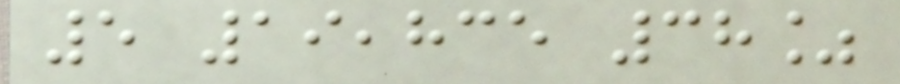5 19,835 38%
